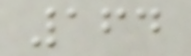164
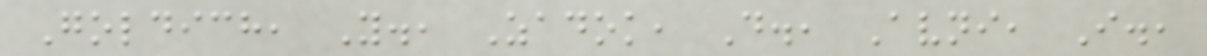Goldich, Y., Zadok, D., Avni, I.,
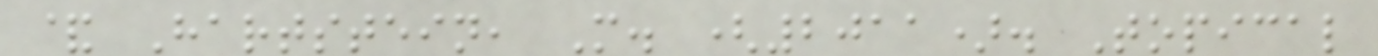& Hartstein, M. (2011). Topical
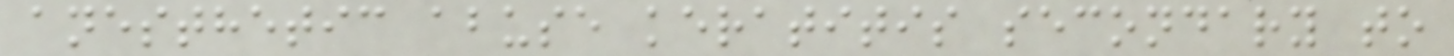anesthetic abuse keratitis secondary to
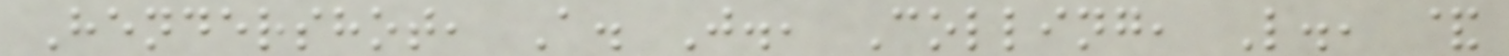Hendershot, A. J., Colling, L., &
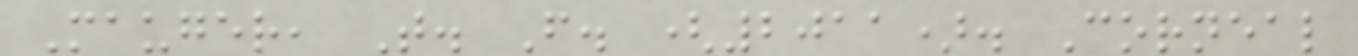Mauger, T. F. (2011). Corneal
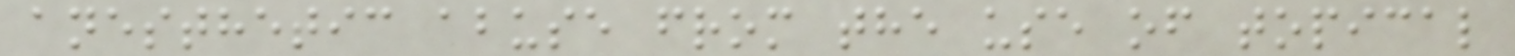anesthetic abuse from the use of topical
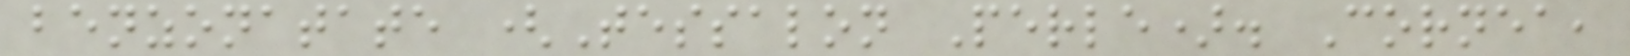benzonatate (Tessalon Perle). Cornea,
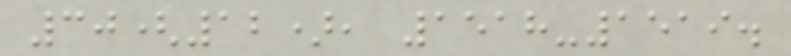30(12), 1518-1519.
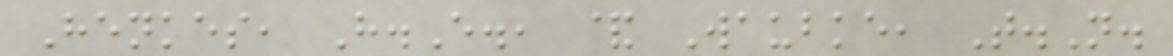Henkes, H.E., & Waubke, T.N.
